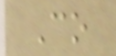Co
